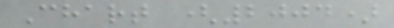Chart (2004)
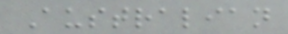Australian
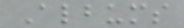Albums
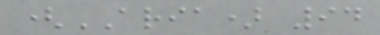(ARIA) 94
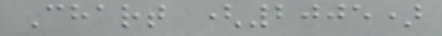Chart (2005)
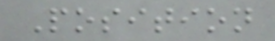Position
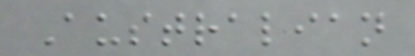Australian
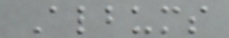Albums
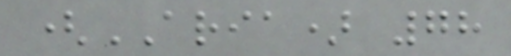(ARIA) 78
